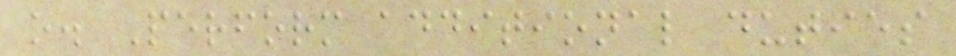o. Perform additional duties
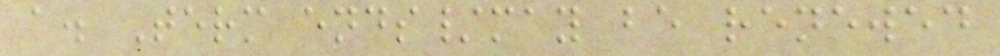a. Term ends/may be renewed
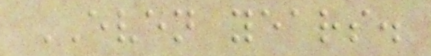EVEN years.
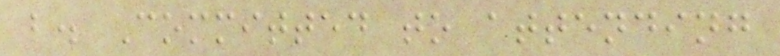b. Committed to attending
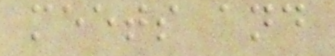meets and
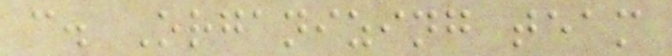c. Organizing team
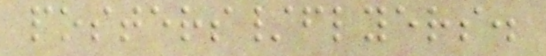posters/flyers.
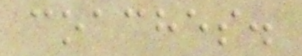coaches.
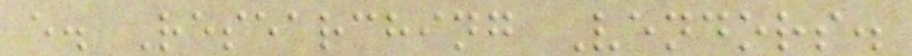e. Researching Vendors.
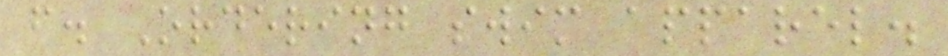f. Ordering swim apparel.
